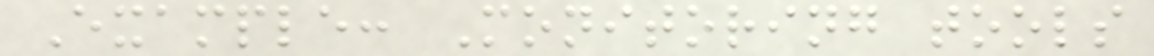Example: Monitoring tools
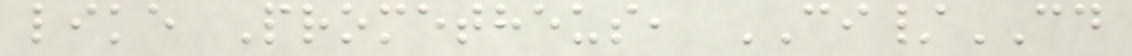like Prometheus, CI/CD
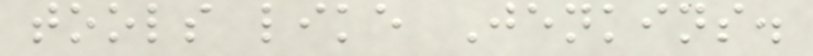tools like Jenkins.
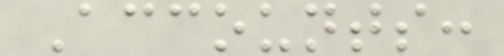Accounts:
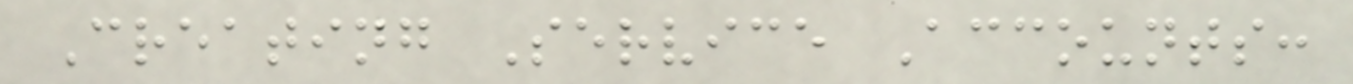Creating Service Accounts:
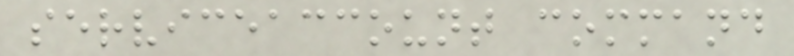serviceaccount command
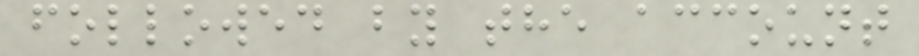followed by the account
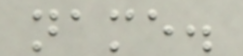name.
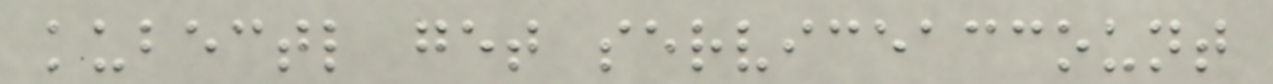kubectl get serviceaccount
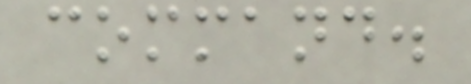command.
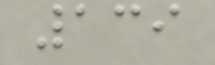139
